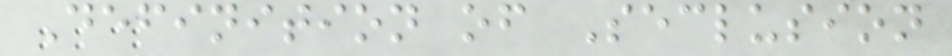Definition of Seclusion
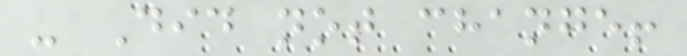- Did not change!
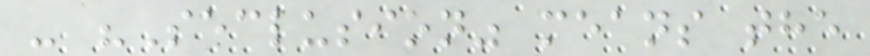- "Seclusion" means the
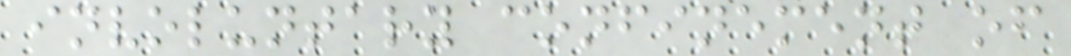involuntary confinement of
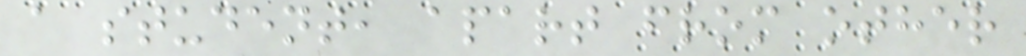a student, apart from other
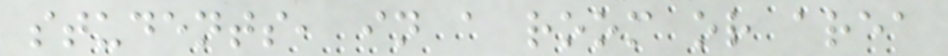students, in a room or area
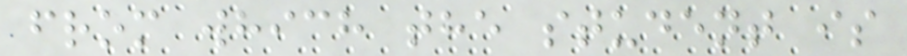from which the student is
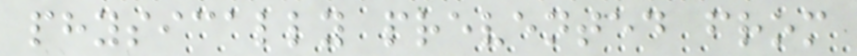physically prevented from
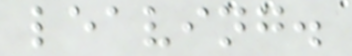leaving.
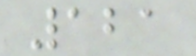121
